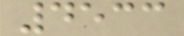4533
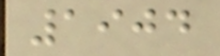1904
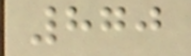870
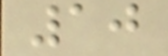10
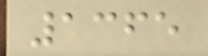1365
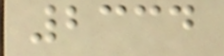2334
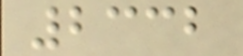2332
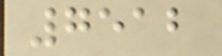7512
